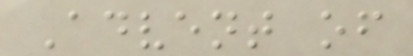Advent of
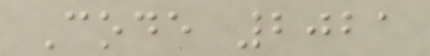Code 2021
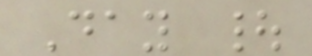Day |
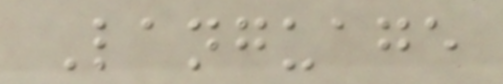Language
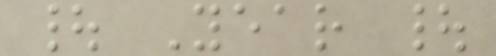| Year |
